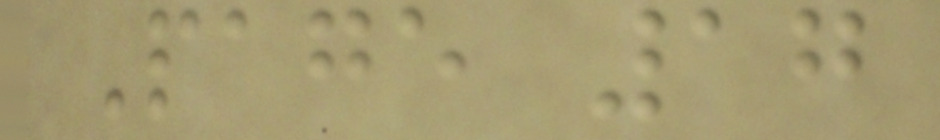Page 17
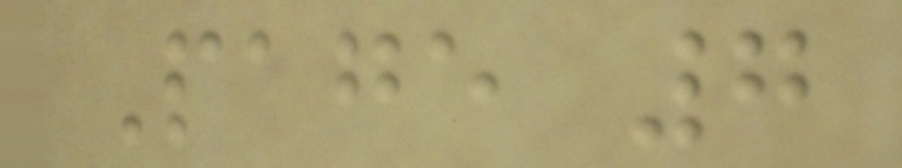Page 7
